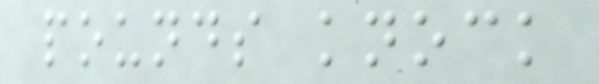pounds knock
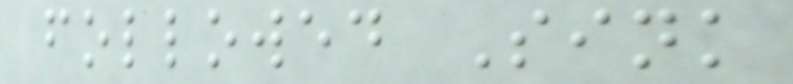followed Sink
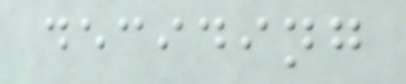deciding
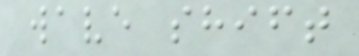wave shift
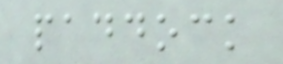paddock
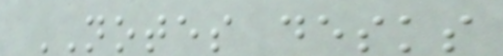NOTES desks
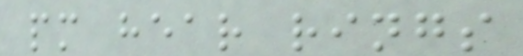pm hear rings
